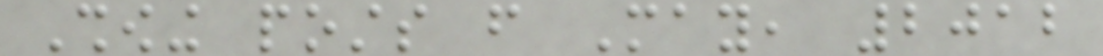Showing posts from May, 2012
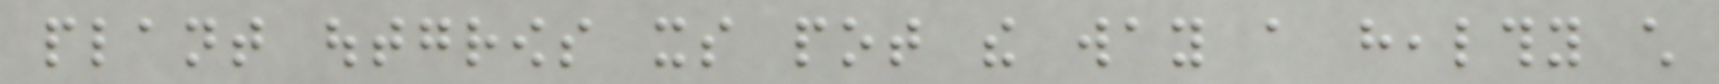plant outgrows its pot the way a healthy child
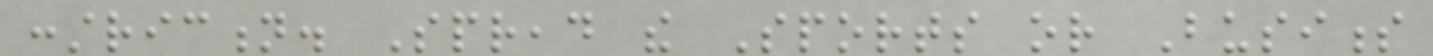constriction. Spread the Sports or Business
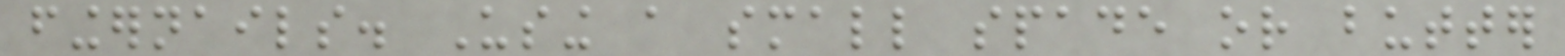fingernails. Using a small spade or butter
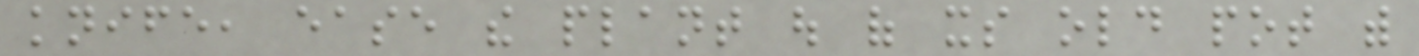knife, ease the plant out of its old pot with
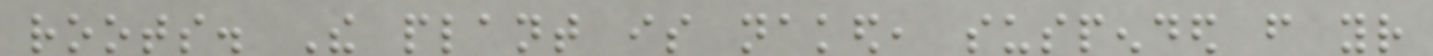roots. The plant is naked, suspended from your
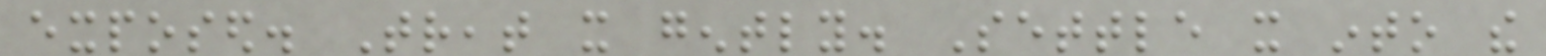exposed. Treat it gently. Settle it into the
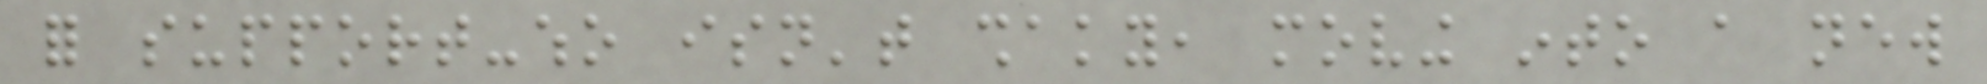for support-who isn't shaky, moving into a new
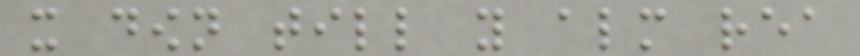it down till you almost rea
